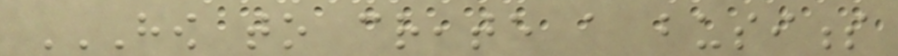HOW TO CREATE A BUSINESS
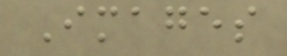Images
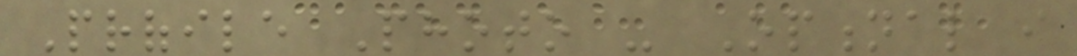Profile Photo - Optional i
